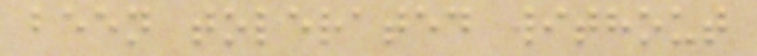been tolerated without
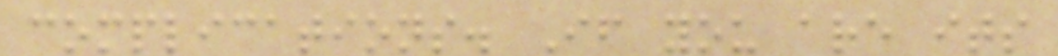complications. If you are its
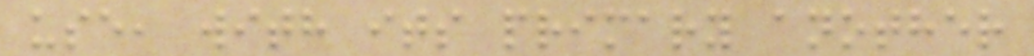use, with its primary another
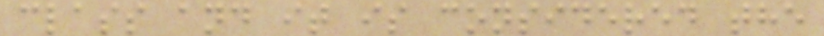class and it is considered the
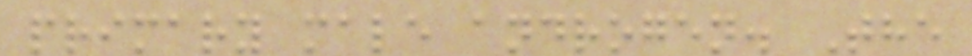primary male androgen. The
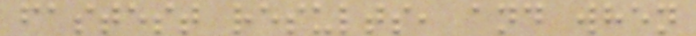fastest results, and when
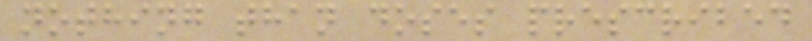nothing than doses prescribed
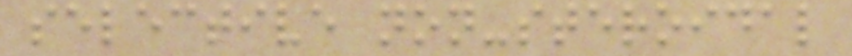selective non-steroidal
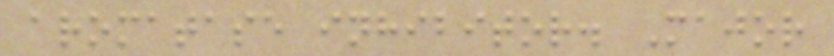aromatase inhibitor. Major
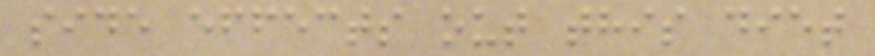side effects out this diet
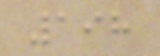198
